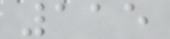115
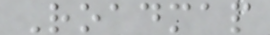Roadmap
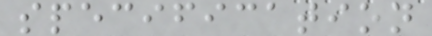specification
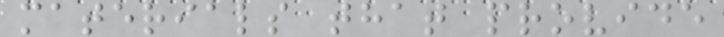materials that provide
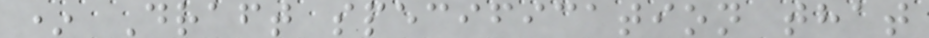* Draft specification that
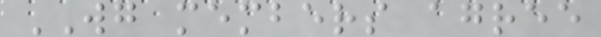WG members agree
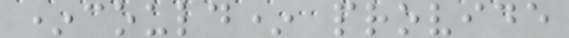*could* provide
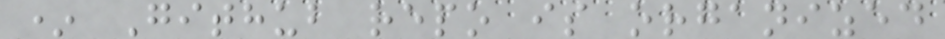* Github repo is organized
